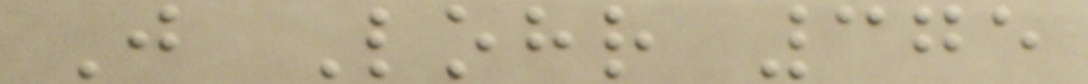J Lohr 375
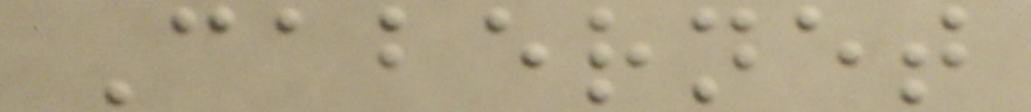Cabernet
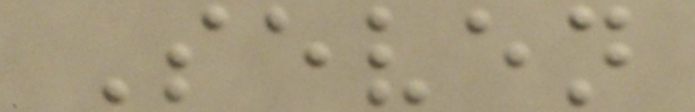Seven
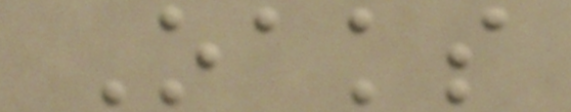Oaks
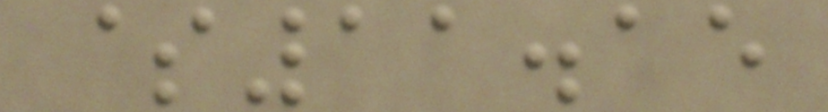$11.15
